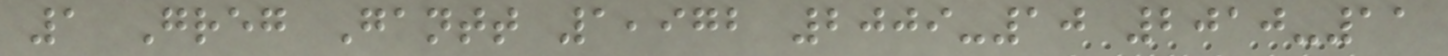1 Greg Gantt 1,972 2009-10 2010-11
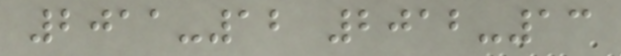2011-12 2012-13
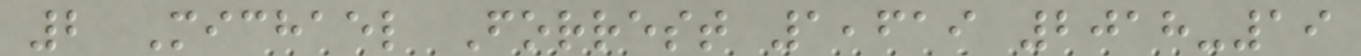2 Michael Forrest 1,619 2018-19
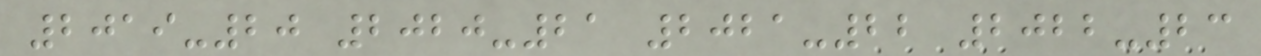2019-20 2020-21 2021-22 2022-23
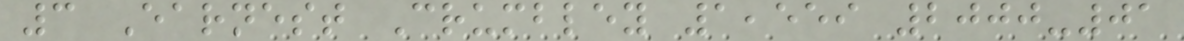3 Earnest Crumbley 1,559 2000-01
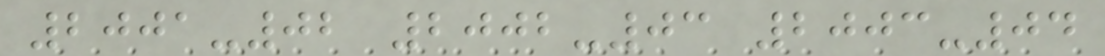2001-02 2002-03 2003-04
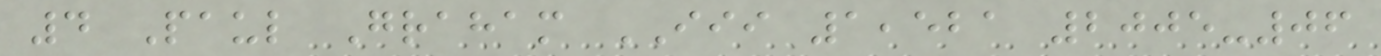4 Paul Graham III 1,521 2005-06
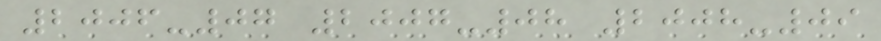2006-07 2007-08 2008-09
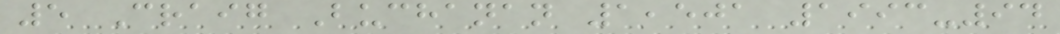5 Craig Buchanan 1,501 1993-94
